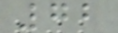72
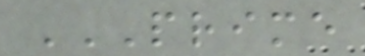PRIME
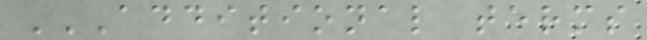ADDITIONAL TERMS
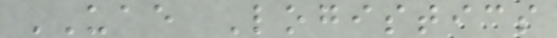UAE Logistics
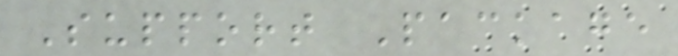Support Package
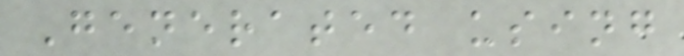Generated using
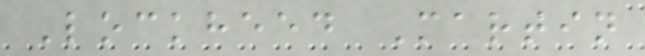Lockheed Martin
